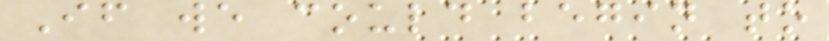If we could begin to
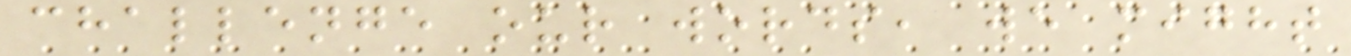challenge our words, we might
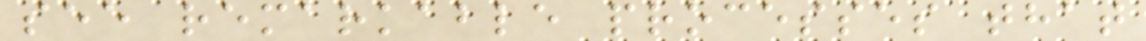see remarkable processes that
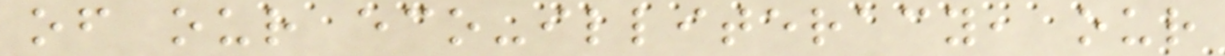of our eco-illiteracy, our
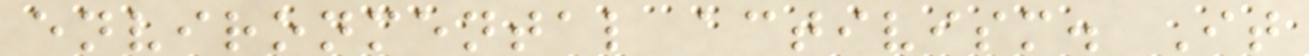environmental activism. It
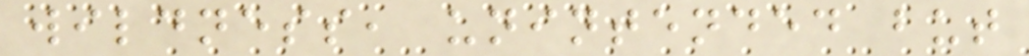wildness, unintended but
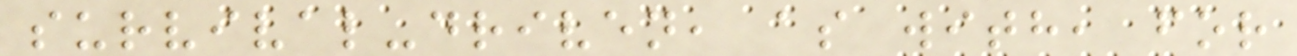survival-driven, as with, for
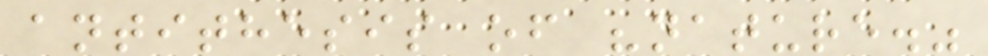antithesis of "nature."
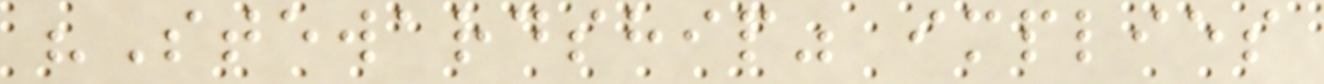"Stewardship" implies
